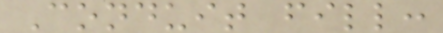Conduit fill:
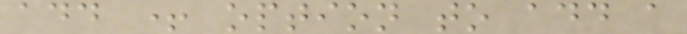add + option to add a
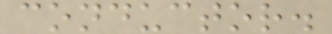conductor.
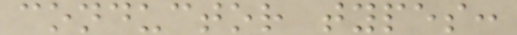conductor types:
